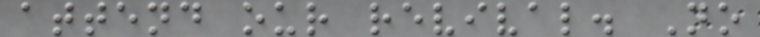attend our revival. No
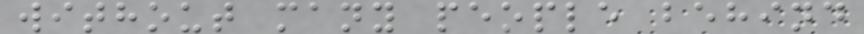without many people behind
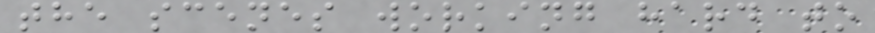the scenes working hard to
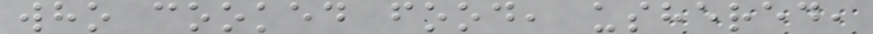who cooked food, ushered,
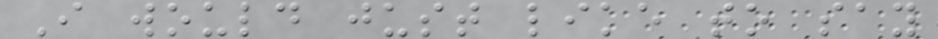I would just like to say
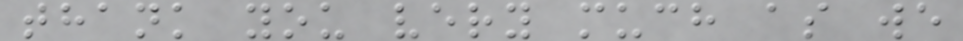thank you very much as we
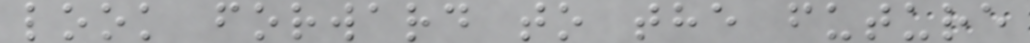look forward to the future
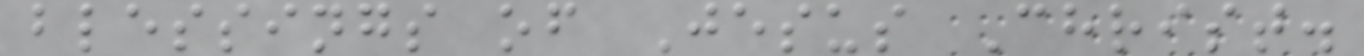blessings of Jesus Christ.
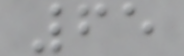65
